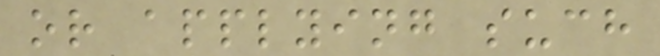or applying such
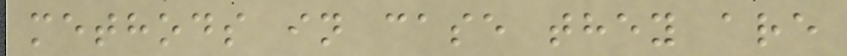methods in case they are
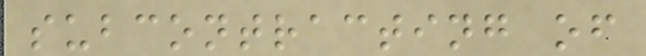subcontracting of
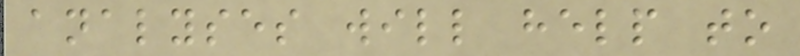analyses will help to
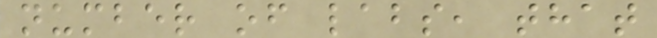number of labs, that
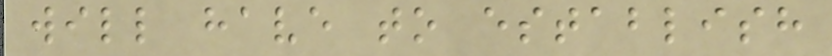will have to establish
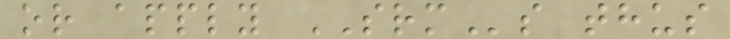or apply SRMs thus
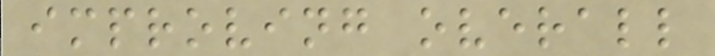improving overall
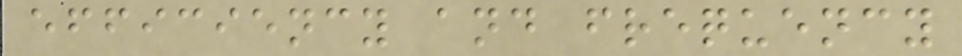efficiency and frequency
